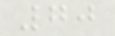70
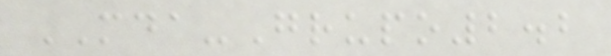MDA-Grupo2.2
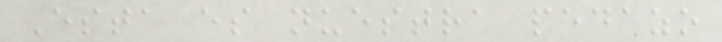Esta es nuestra pedazo
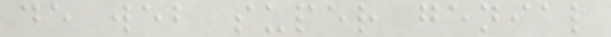de web super genial
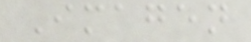Imagen
